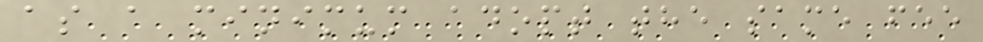as a minimum adopt the same fee
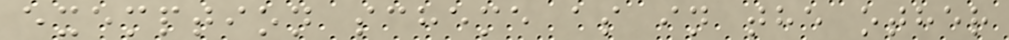exemption scheme as in the other
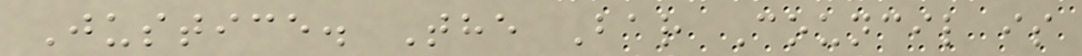Justice. The Bar Council is
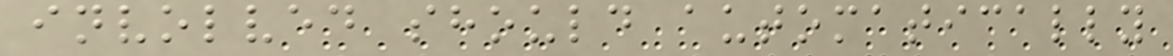involved should automatically
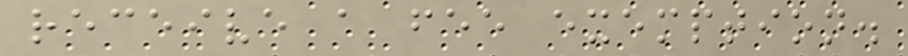receive a fee exemption.
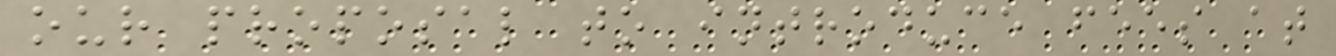our proposal to introduce fees at
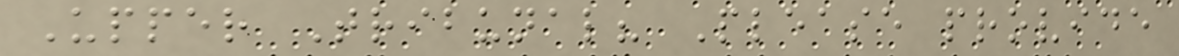Upper Tribunal? Please provide
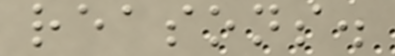reasons.
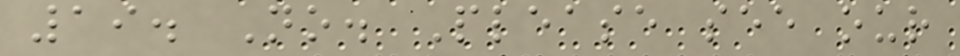19. No. Please see our
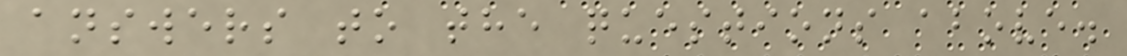answers to the questions above.
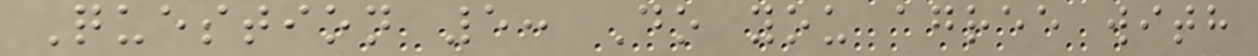Question 5: Do you agree with
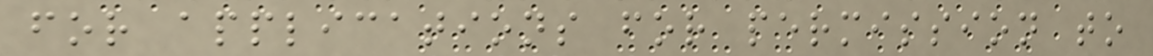for applications for permission to
